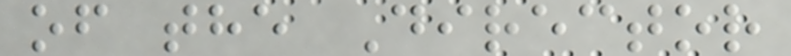of the Director
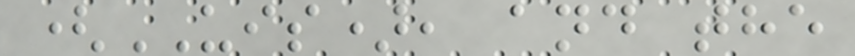(UIS), and the
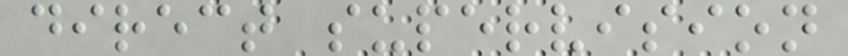direct supervision
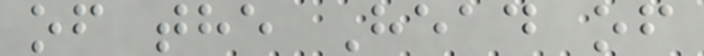of the Head of
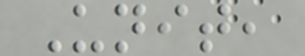Unit,
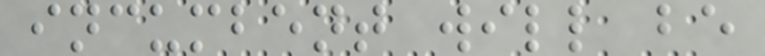incumbent will be
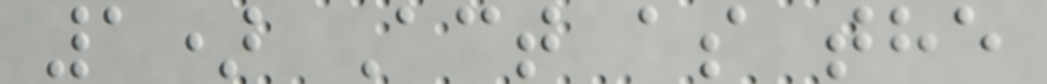1) Act as the
